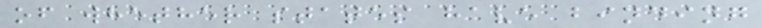of whether states have binding
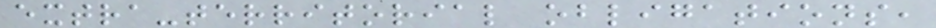extra-territorial obligations,
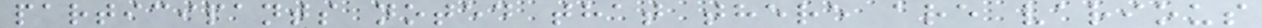participants noted that there are various
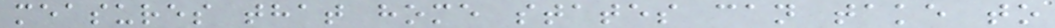measures that home states can take to
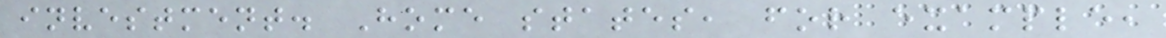investment. Home states, for example,
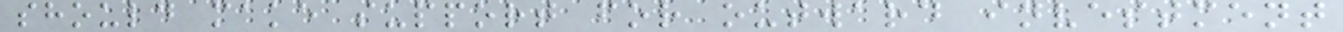should make support for outward investment
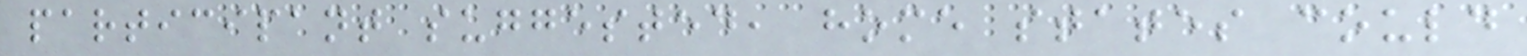participant suggested, home states could
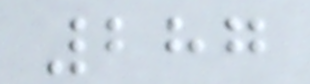287
